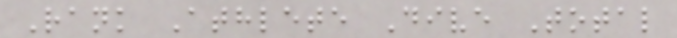Rank Athlete Dive Total
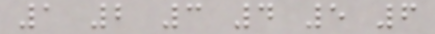1 2 3 4 5 6
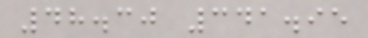48.30 341.95
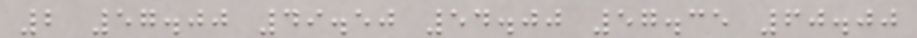2 57.00 49.50 54.00 57.35 60.00
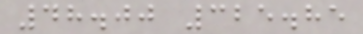48.00 325.85
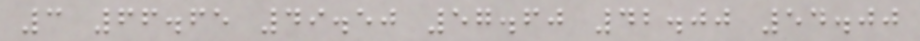3 66.65 49.50 57.60 42.00 54.00
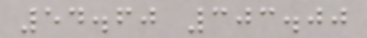54.60 303.00
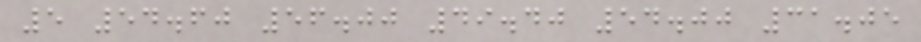5 54.60 56.00 49.40 54.00 31.05
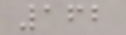162
